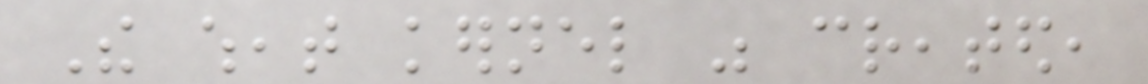The wheat kernel was created,
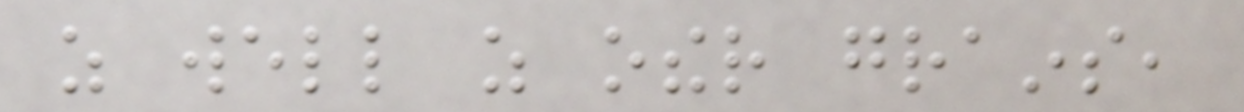as well as other grains,
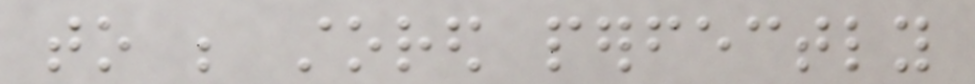to be stored perfectly
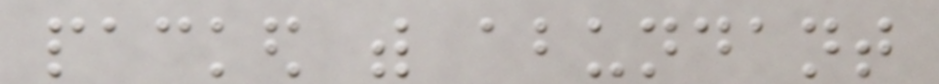packed with abundant
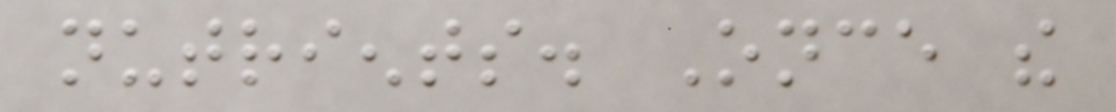nutrients. Once the
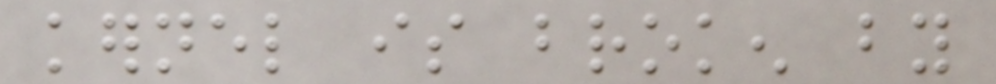kernel is broken by
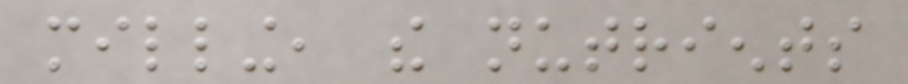milling, the nutrients
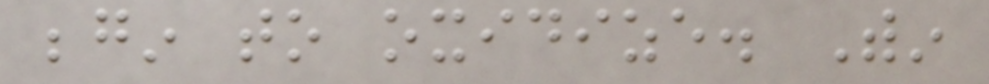begin to oxidize. Within
